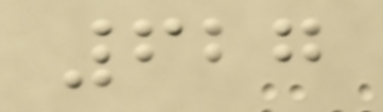627
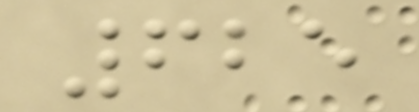625
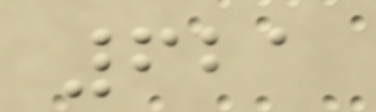621
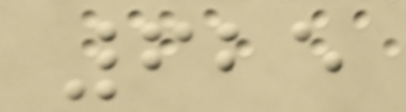625
